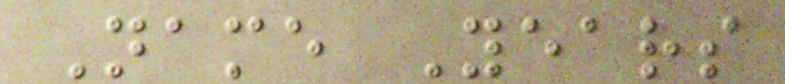Name Years
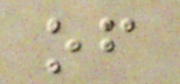of
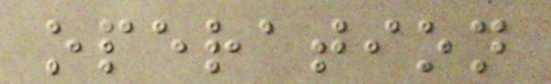operation
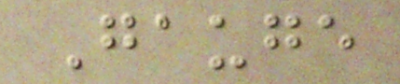Gauge
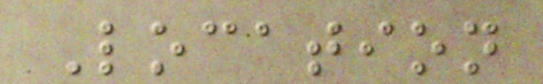Location
